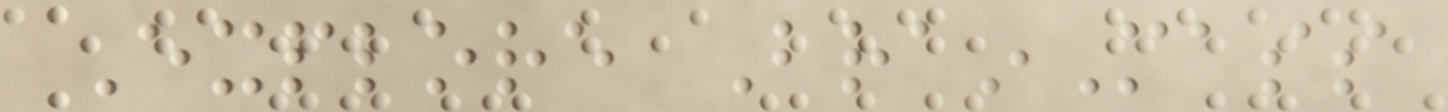Explore BrainMass
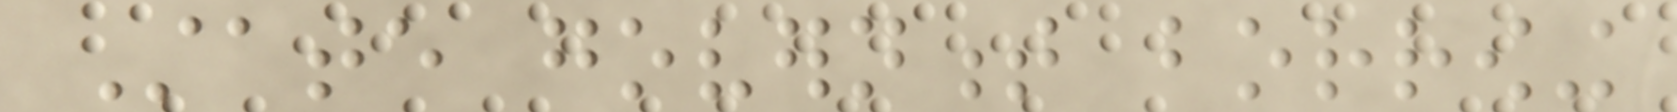State government borrowing
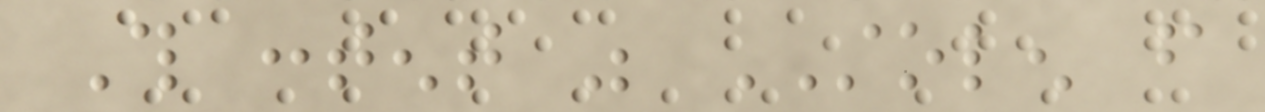This content was STOLEN from
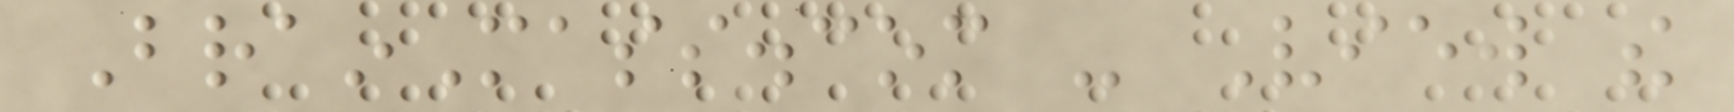BrainMass.com - View the
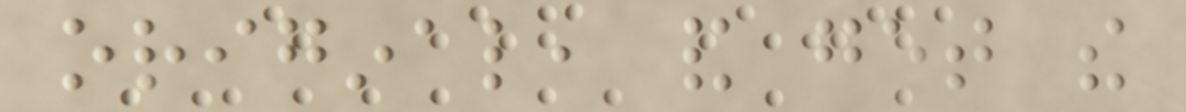original, and get the
